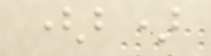(b)
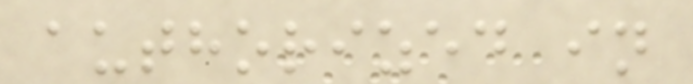authorized in
